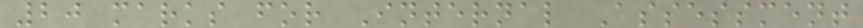20 marks for Internal Assessment
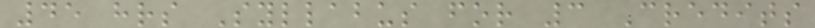45 hrs Syllabus for 3 Credits
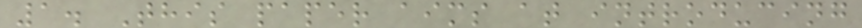1. This paper aims at introducing
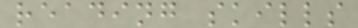reading skills
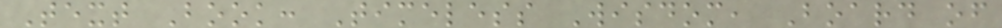Text Book: Timeless Wisdom, Board of
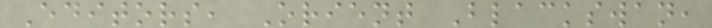Editors, Orient Blackswan,
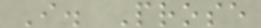I. Prose
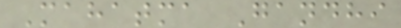Mahatma Gandhi
